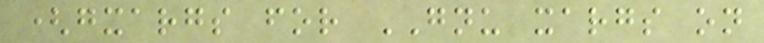(gxargs for GNU xargs on
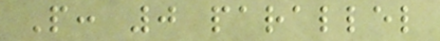P: 0 parallel
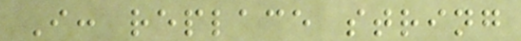I: replace string
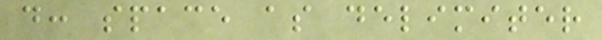d: space as delimiter
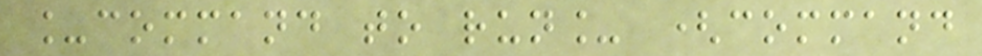_command to run_ (command
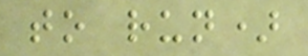to run)
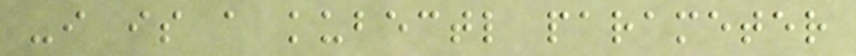-i is a kubectl parameter
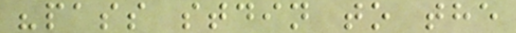"pass stdin to the
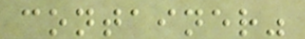container"
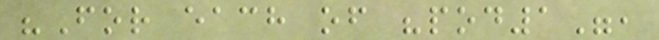"For each of "pod1",
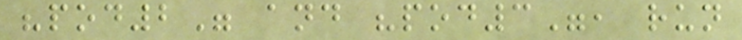"pod2" and "pod3", run
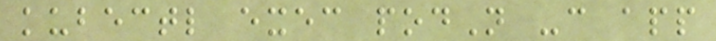kubectl exec podN -c app
